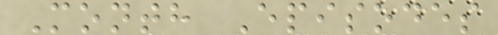Month Episodes
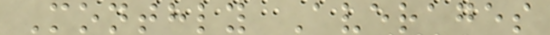Monthly Averages
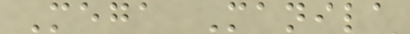Mega Manila
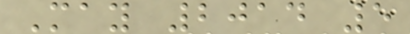May 2014 5
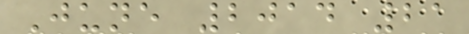June 2014 21
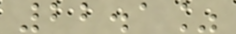22.1%
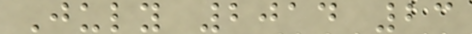July 2014 23
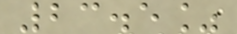23.5%
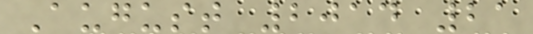August 2014 21
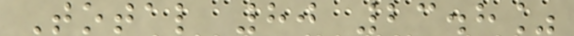Total 80 23.8%
